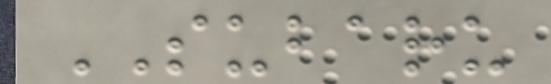SUBARU
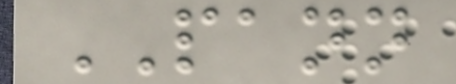PANN
